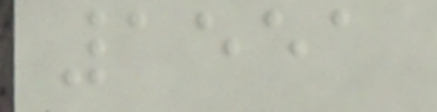1551
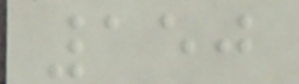150
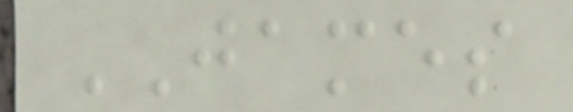JAMES
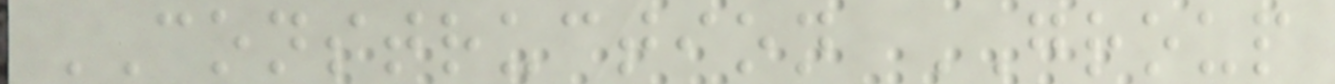CONSTRUCTION GROUP
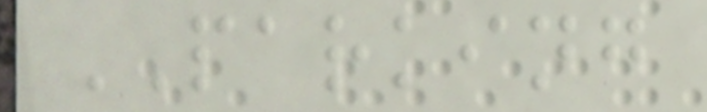PARKING
